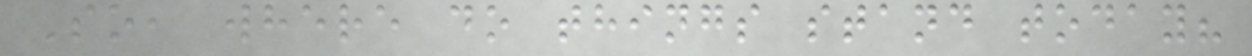So, where do things stand today?
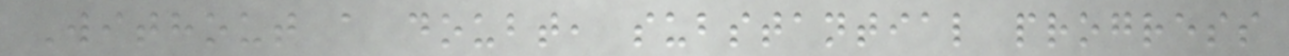Without a doubt, substantial progress
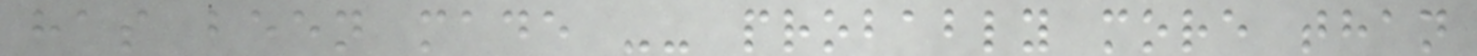has been made -- probably more than
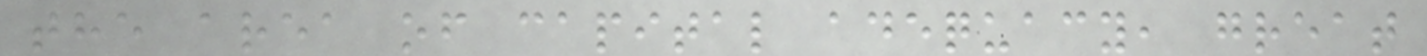the area of capital adequacy, great
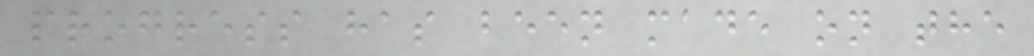progress has been made on the
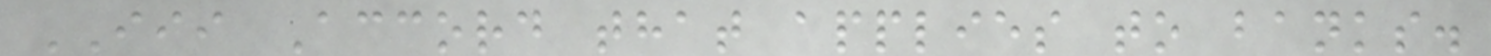III Accord that applies to banks.
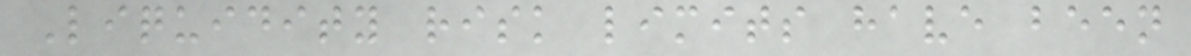Liquidity risk limits have been
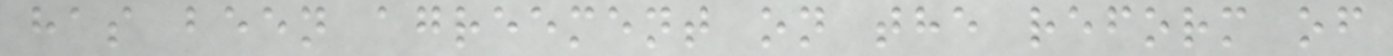has been agreement on the reform of
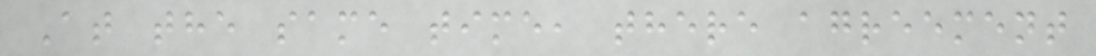At the same time, there agreement
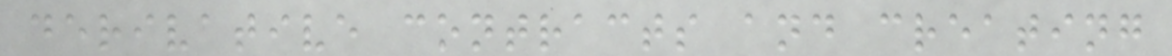derivative contracts and creating
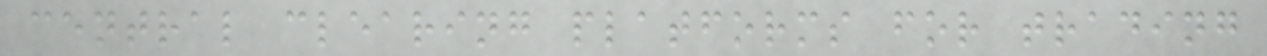central clearing platforms for trading
